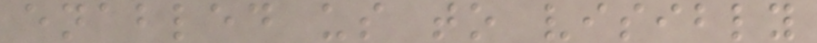enabled us to visibly
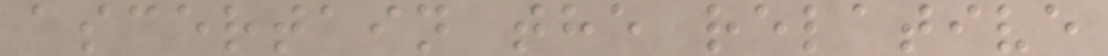ascertain the relative
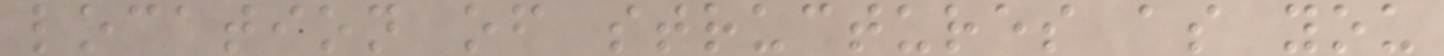location of structures as you
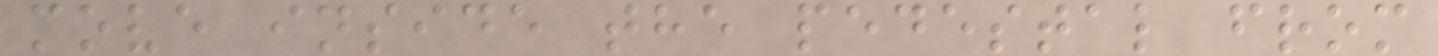move inside the pedestal from
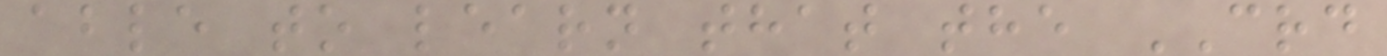able to learn that the CRD
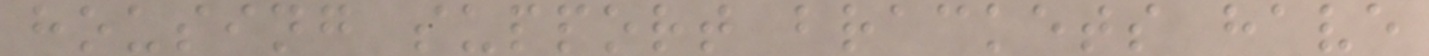housing support brackets have
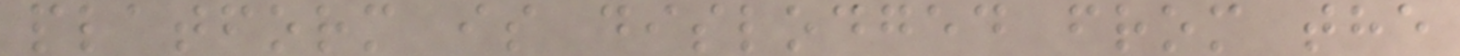platform is dislodged from the
